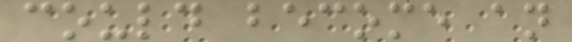could become an
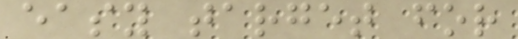easy target for
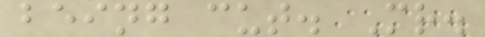being cut. Mr.
